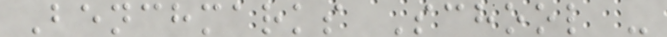Benchmarks School -
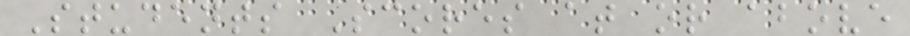Students Scores at or above
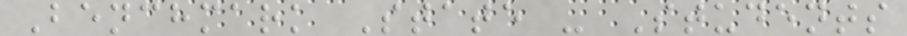Benchmark State - Students
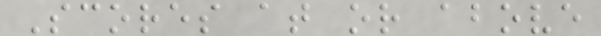Scores at or above
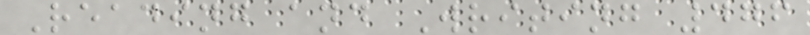Reading and Writing 476
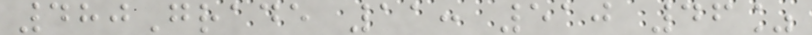480Grade 11: 510 46%
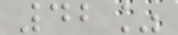42%
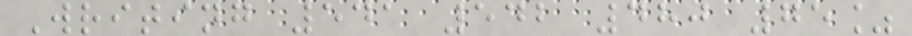Writing 541 542 480 75%
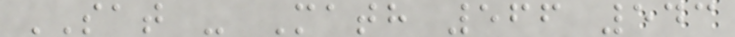SAT - Math 566 543
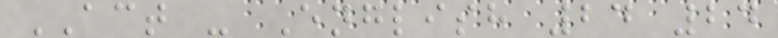ACT - English 24 24
